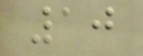10
